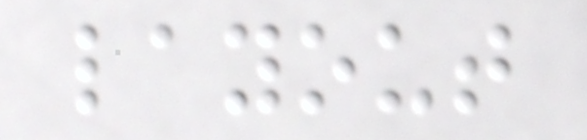layout
